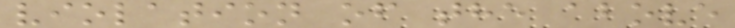violation of the above
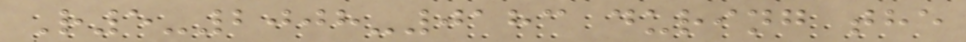R5-2008-0183 during the
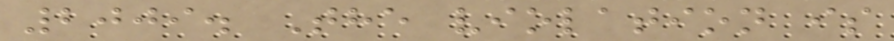2009. The violation is
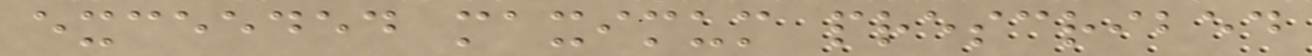exceeded maximum prescribed
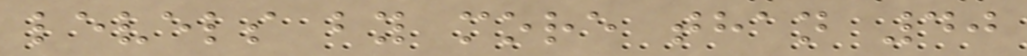levels by more than 40
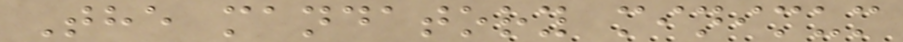The mandatory minimum
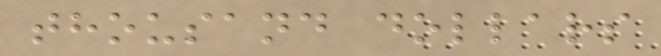thousand dollars
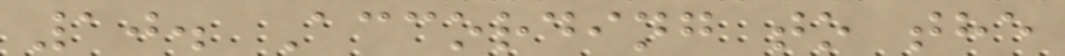10. According to the
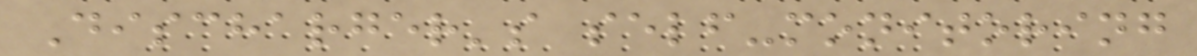Discharger's self-monitoring
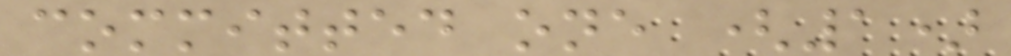committed one (1)
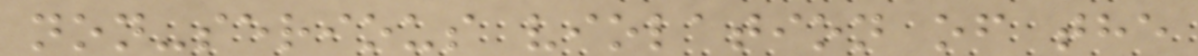non-serious violation of the
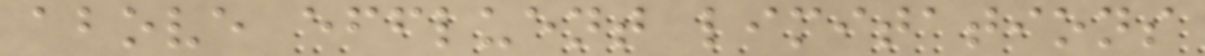above effluent limitations
